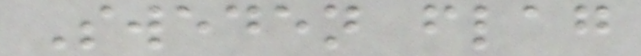Sweden flag
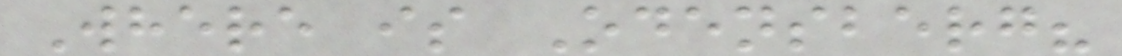Where is Odensberg?
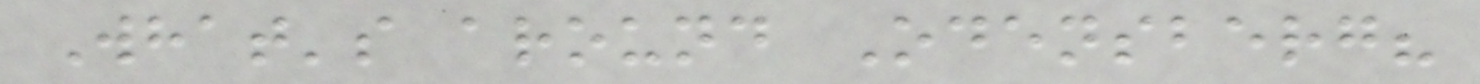What's around Odensberg?
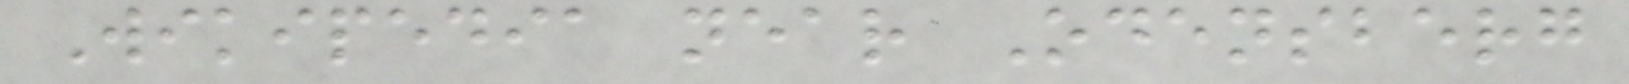Wikipedia near Odensberg
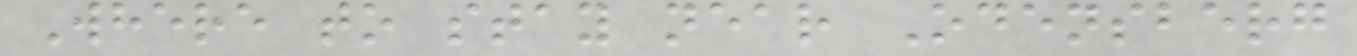Where to stay near Odensberg
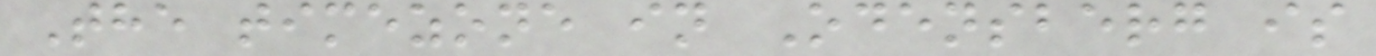The timezone in Odensberg is
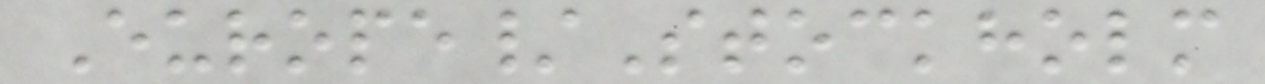Europe/Stockholm
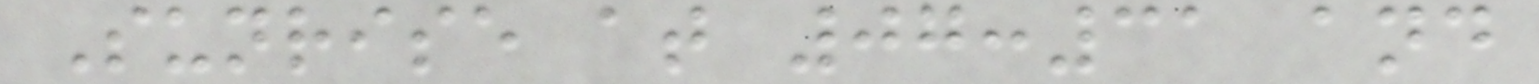Sunrise at 07:31 and
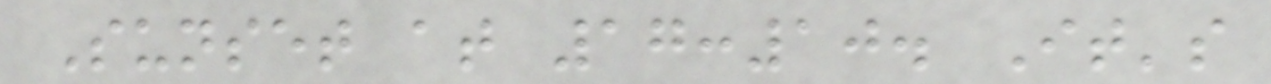Sunset at 17:10. It's
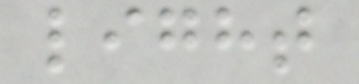light
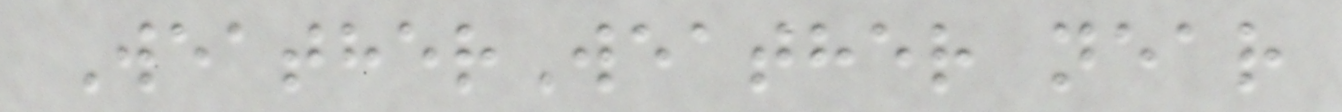WeatherWeather near
